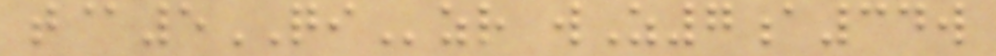t@5QIzr wZ7a34w
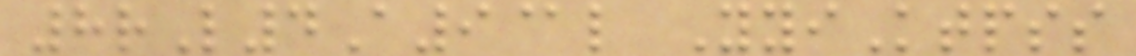8rL4A9@l YyiKtpss
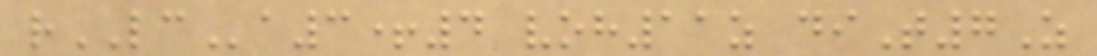rLCa3+4 voh11z diT7Z
